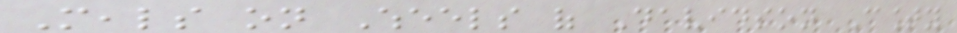Meals on Wheels of Davidson County
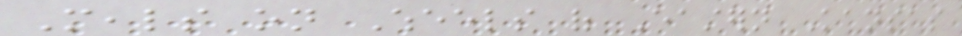Meals on Wheels of Eastern Kansas
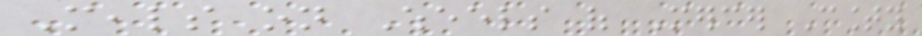Meals on Wheels of Mercer County
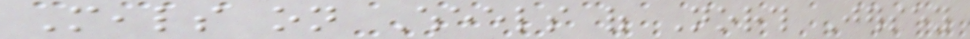Meals on Wheels of North Jersey
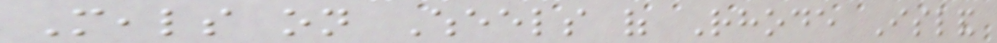Meals on Wheels of Rhode Island
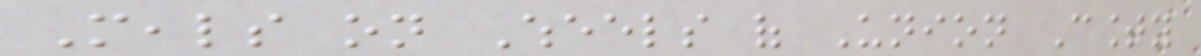Meals on Wheels of Union County
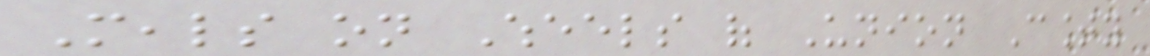Meals on Wheels of Union County
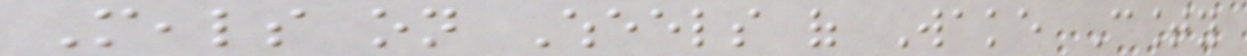Meals on Wheels of Wake County
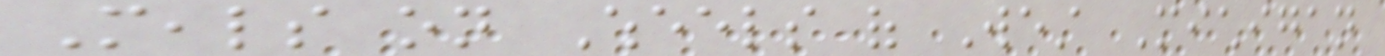Meals on Wheels of West Michigan
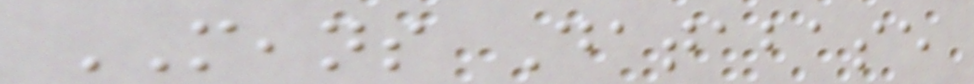MEANS Database
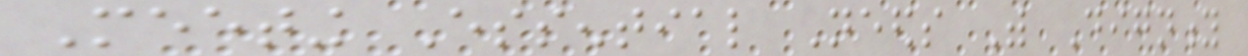Meeting Essential Needs With Dignity
